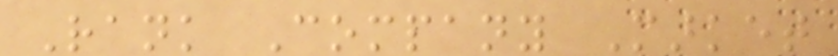Rank Company Market
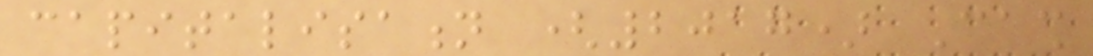capitalisation (2017) Cash
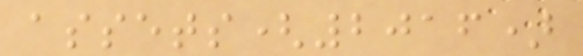assets(2016)
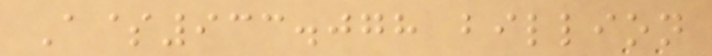A$933.078 billion
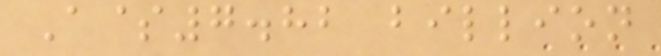A$7.82 billion
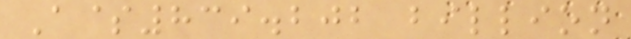A$839.202 billion
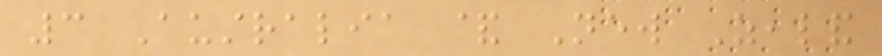3 Australia & New Zealand
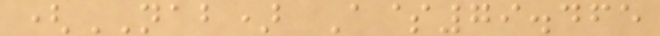(NAB) A$79.465
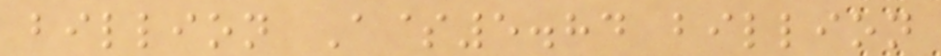billion A$5.84 billion
